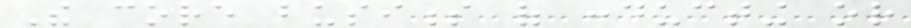The core business of conducting or
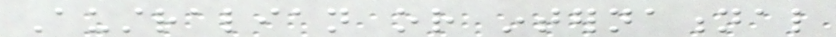Australian or international
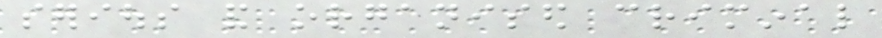serious and organised criminal
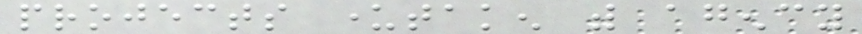projects undertaken with agency
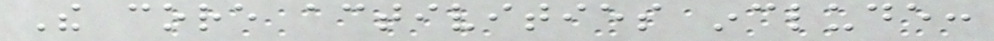The core activities include:
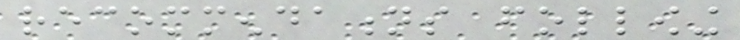recommendations following
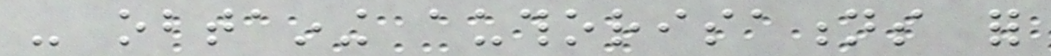- obtaining authorisations for
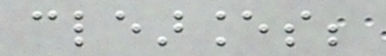clearances;
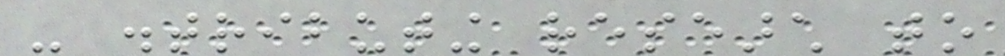- distributing research to
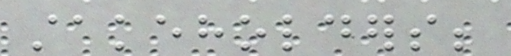stakeholders;
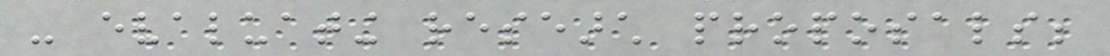- evaluating research proposals;
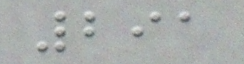291
